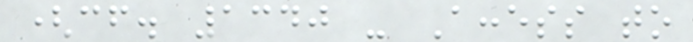(cf. 1340 - Access to
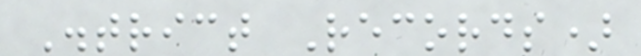District Records)
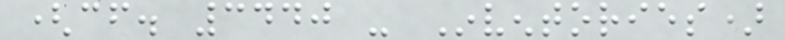(cf. 3440 - Inventories)
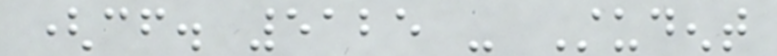(cf. 5125 - Student
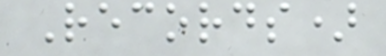Records)
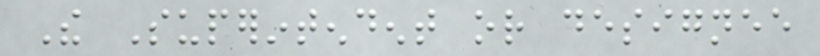The Superintendent or designee
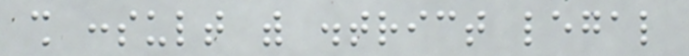shall consult with district legal
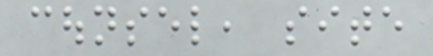counsel, site
